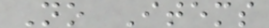No Items
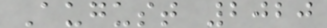August 2020
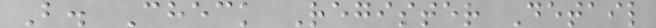B. Check Register Detail
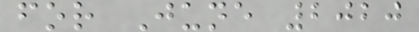for June 2020
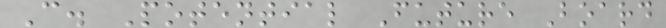C. Potential Future Board
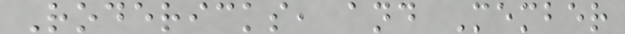Rodericks, and Member
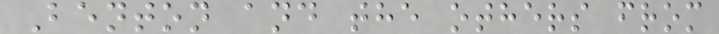Benton and the others from
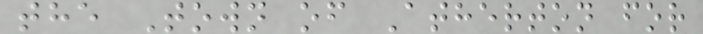the Town of Atherton for
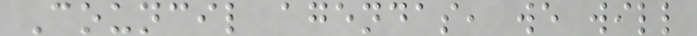Council agendas, we will
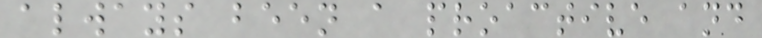always been a proactive and
